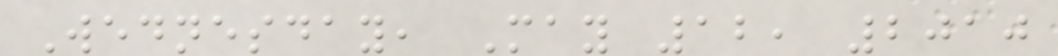Wednesday, May 12, 2010
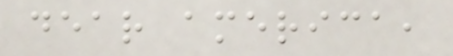dear america,
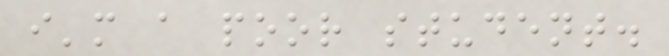i'm a poor student.
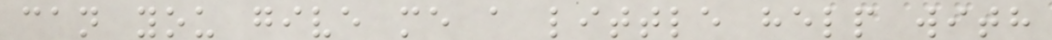can you give me a little help with
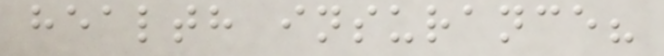health insurance?
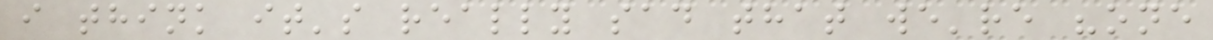i think it's really sad that we're "one
